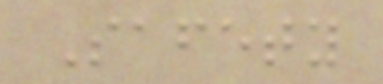Safety
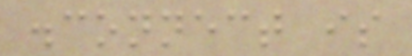disconnect is
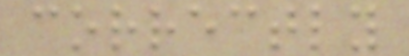correctly
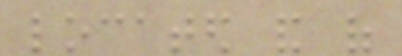located and of
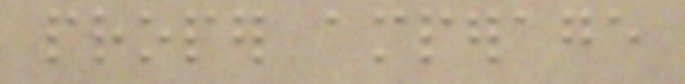proper amperage
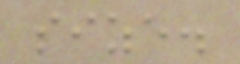size.
